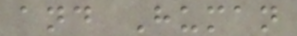and Human
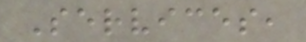Services,
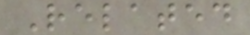Related
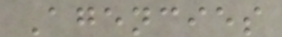Agencies
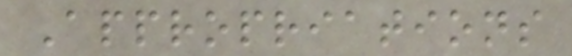Appropriations
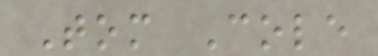Tom Cole
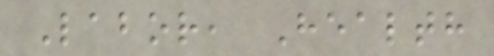Labor, Health
